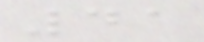41
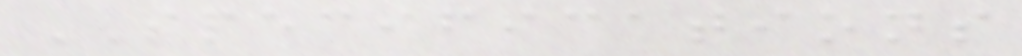SPECIFICATIONS
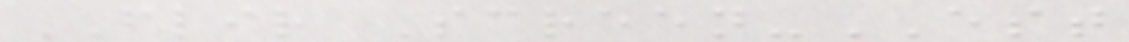FLIR Screen-EST
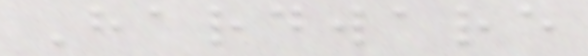Hardware
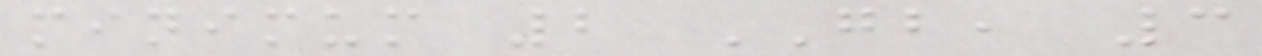minimum 2 GB, 3
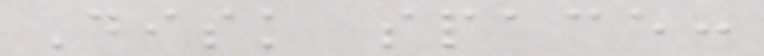Disk space:
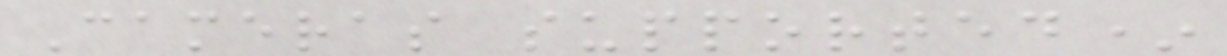Cameras supported*
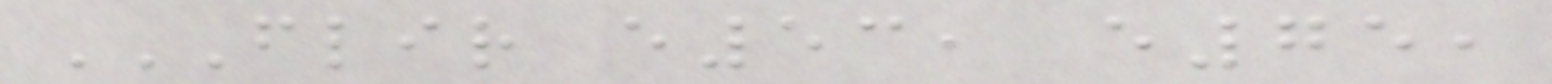FLIR E53, E75,
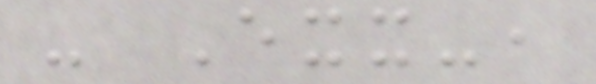- Exx-,
